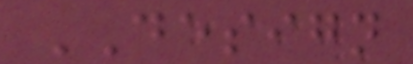DESIGN
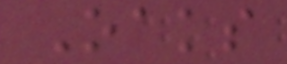Oaks
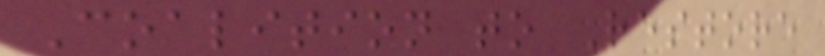Coalition to Restore
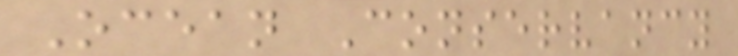Ocean Conservancy
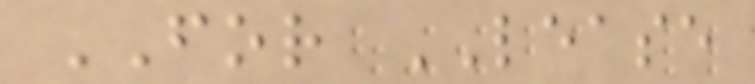FOR LEASE
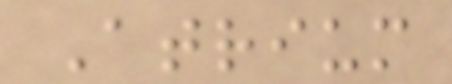Atrium
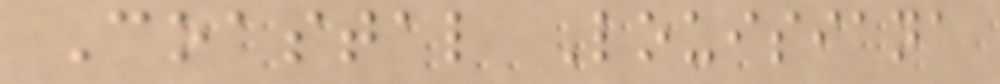Coastal Louisiana
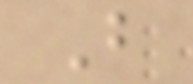B
